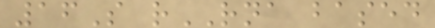16S rRNA based
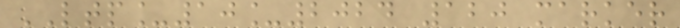LTP_10_2024 120 marker
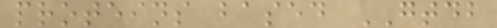proteins based GTDB
